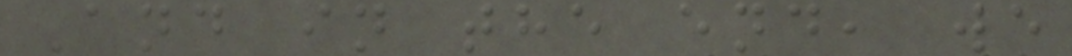And in the end, we
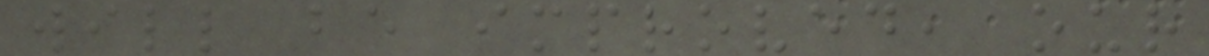will be improved, our
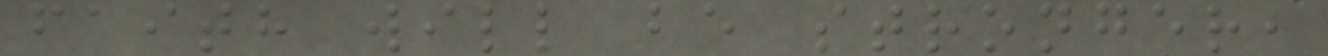faith will be stronger,
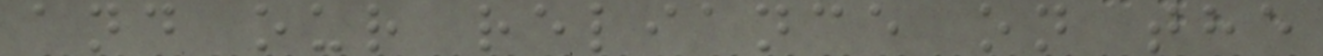and our reliance on the
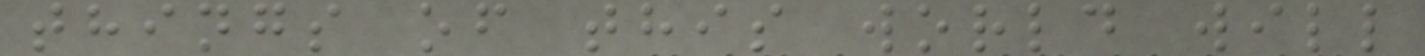things of this world will
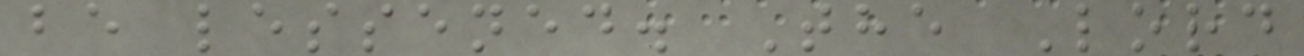be lessened. The Lord
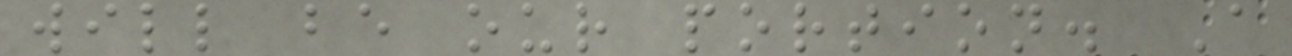will be our portion. A
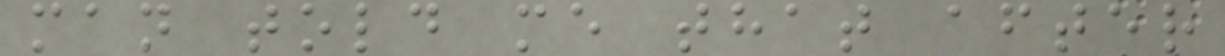man told me that after
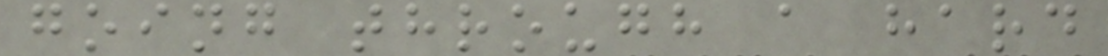going through a hard
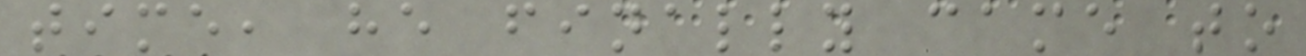time, he finally came to
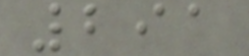291
